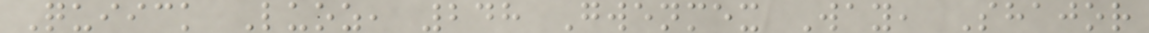Quiick Luoz, 248 Gwenmex Way, Shajor
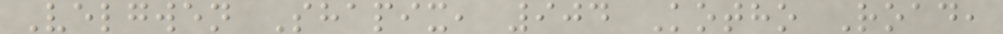Velgwen Shapix, 904 Kotho Road,
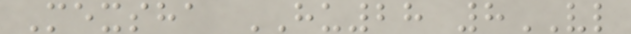Mexsha HU28 8VL
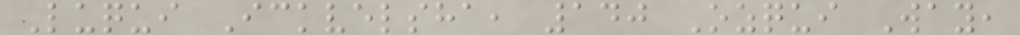Luqui Ickvelsha, 140 Ozqui Way,
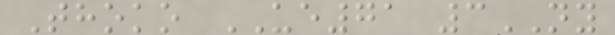Thoko UE71 3NY
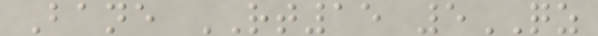Bane RT15 5QZ
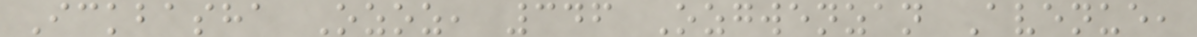Ickbasha Ozoz, 346 Ozgwenzan Avenue,
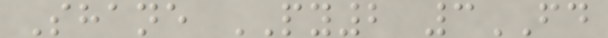Shane PY2 3FD
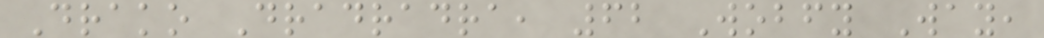Drako Dradradra, 62 Wobfy Way,
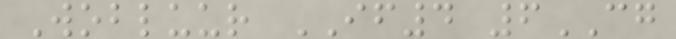Wobluur IF4 6CG
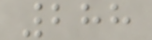288
